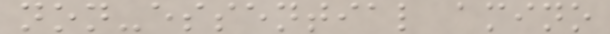non-essential amino
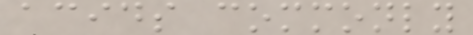acids commonly
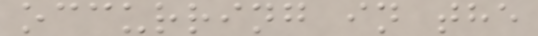occurring in the
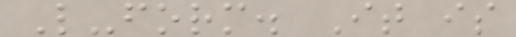L-form. It is
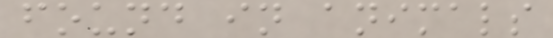found in animals
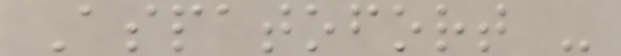Aspatofort -
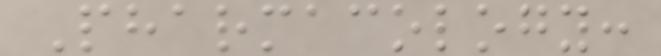Pharmacology:
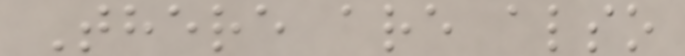There are also
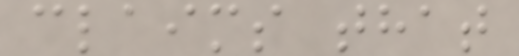claims that
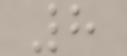8
